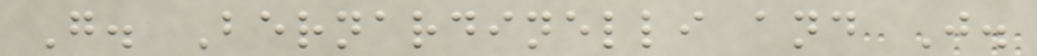G. Bernardinelli and J.
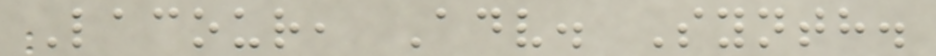Lacour, Adv. Synth.
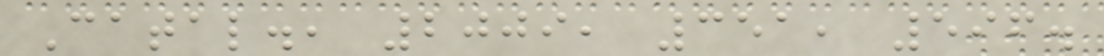Catal., 2009, 351, 596.
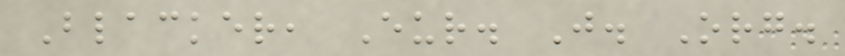Blacker, Eur. J. Org.
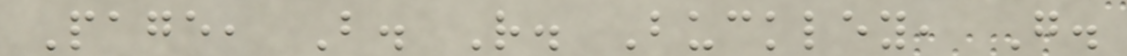Page, B. R. Buckley, G.
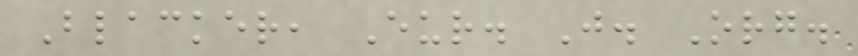Blacker, Eur. J. Org.
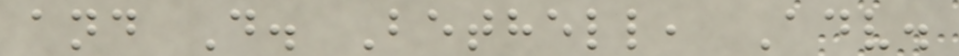and D. Bethell, Adv.
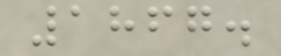1867.
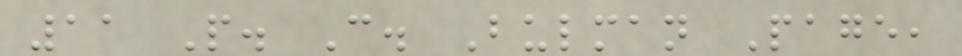11 P. C. Bulman Page,
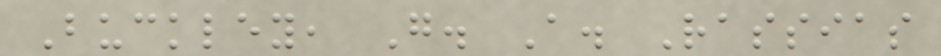Buckley, G. A. Rassias
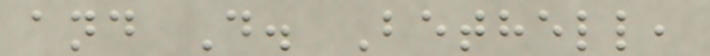and D. Bethell,
